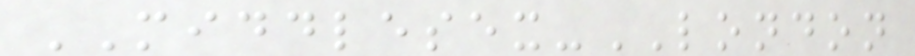MIDDLESEX-LONDON
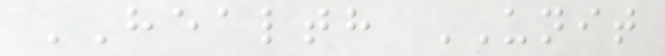HEALTH UNIT
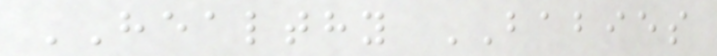HEALTHY BABIES
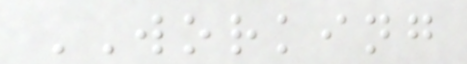WORKING
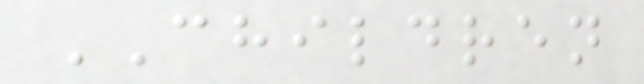CHILDREN
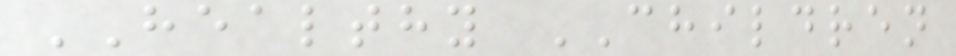HEALTHY CHILDREN
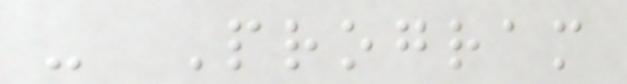- Program
